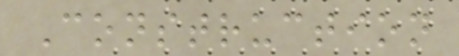Construction
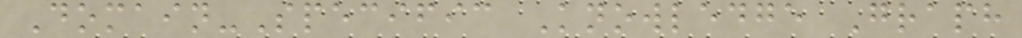Domain-Specific Knowledge Graph
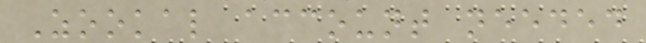Zookal account needed
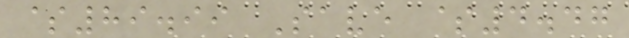$89.99 Save $4.47
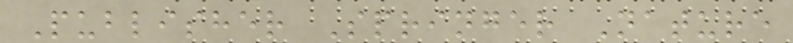Publisher Springer Nature
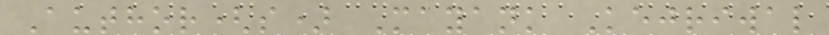Author(s) Mayank Kejriwal
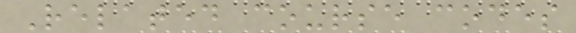Related course codes
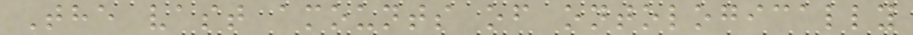The vast amounts of ontologically
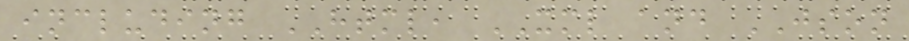including HTML, XML and JSON
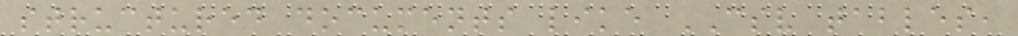structured documents like CSV tables,
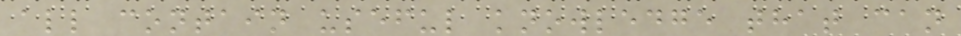all contain useful knowledge that can
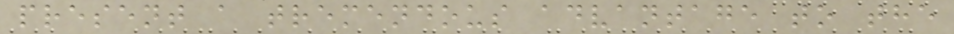present a tremendous advantage to the
